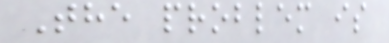The problem is
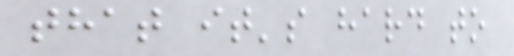that it's hard to
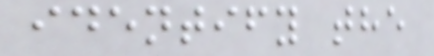identify the
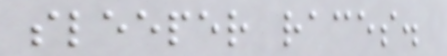sleeper races.
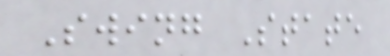Swing State
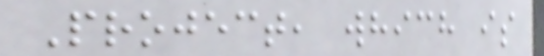Project, which is
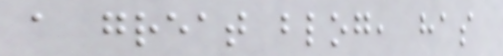a great blog, has
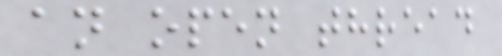an open thread
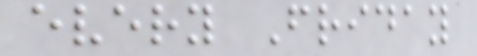every Friday
